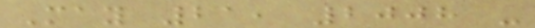May 21, 2008 -
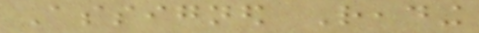Assigned Reading
